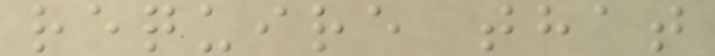require that
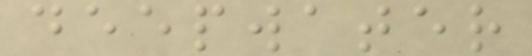deepwater
